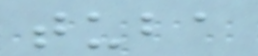tuba
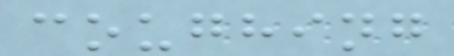coughing
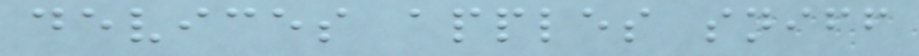devices apples sniff
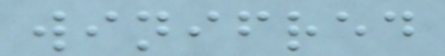winifred
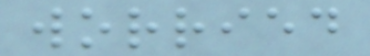worried
